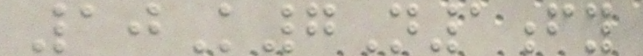10K7N1fy
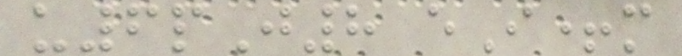u6pJ8 eI+m
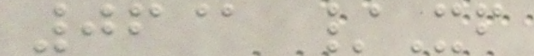06@ /Xf
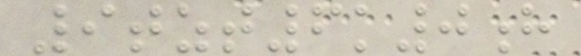9tzt6k0h
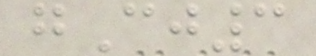gCj3
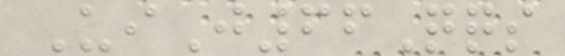UiJ66Qqs
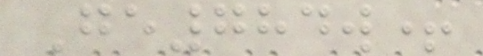Ge784w+
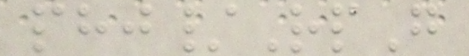phj/RpG
